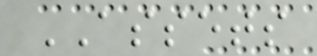ASSETS
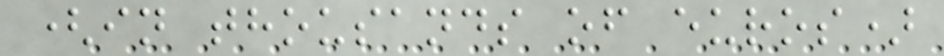(in thousands of euros)
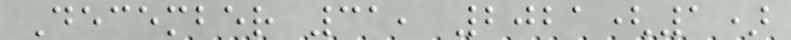December 31, 2021(1)
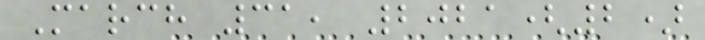March 31, 2021(2)
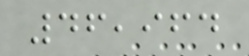46,964
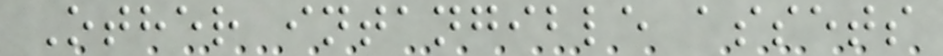Other intangible assets
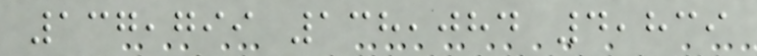137,799 138,084 4,839
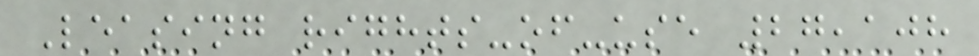Leasing rights-of-use 27,108
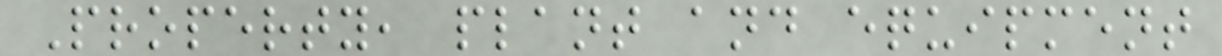Property, plant and equipment
